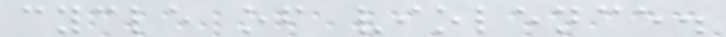cycle of violence.
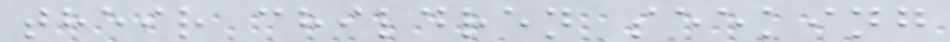their children seeking
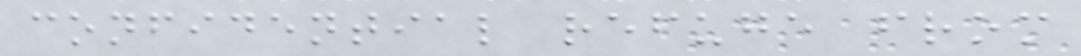confidential refuge from
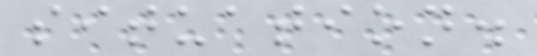situation.
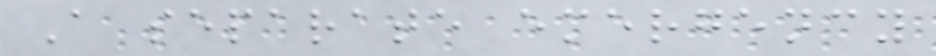A separate emergency
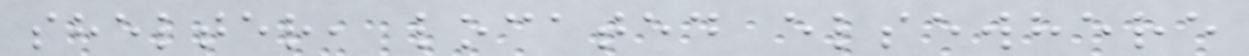shelter, located elsewhere
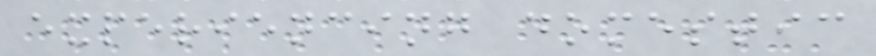experiencing domestic
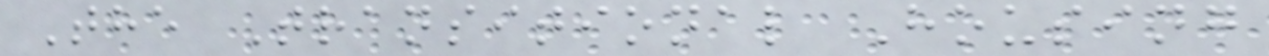The Transitional Housing
